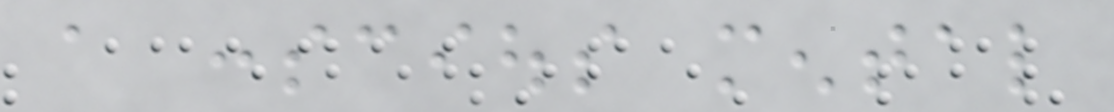a conscious mental
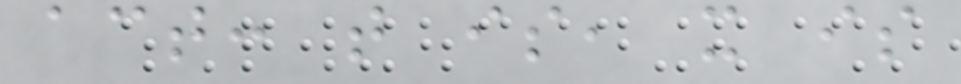act: that is, it is
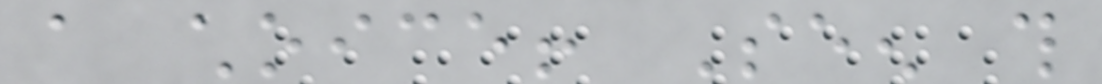a choice! Seen this
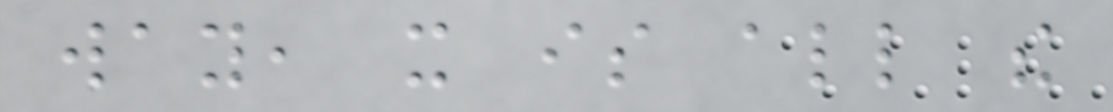way, it is all the
